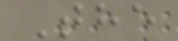The
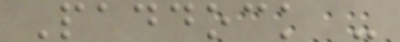Paddock -
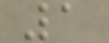1
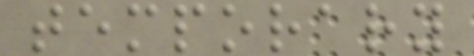temporary
